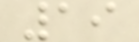19
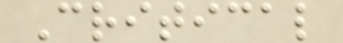Critical
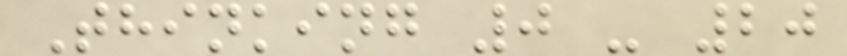Thinking 0 - 20
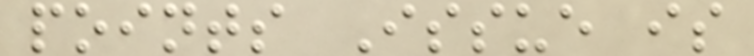points Issue is
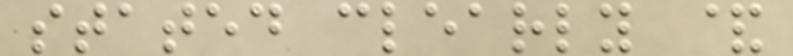stated clearly &
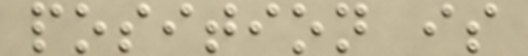position is
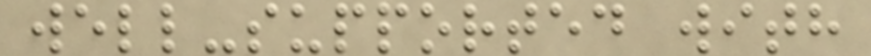well-supported with
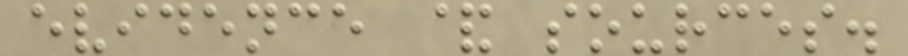evidence & sources.
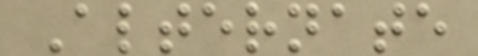Alternate
